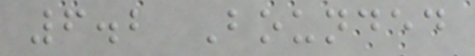6.2 Bounded
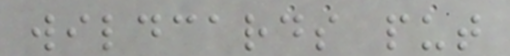wildcards put
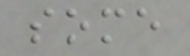some
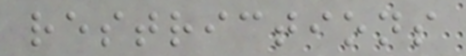restrictions
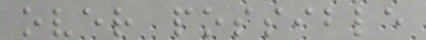over possible
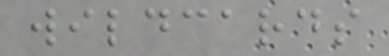wildcards
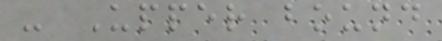- Upper bound
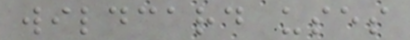wildcard uses
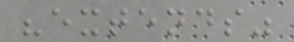"extends"
